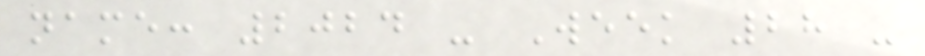name: 2024 - Week 28 -
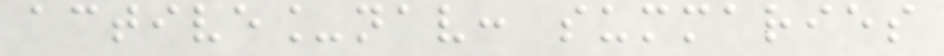active_nav: summaries
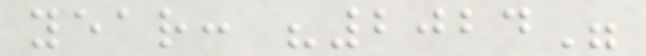year: "2024"
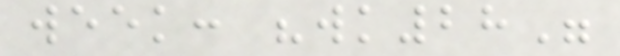week: "wk28"
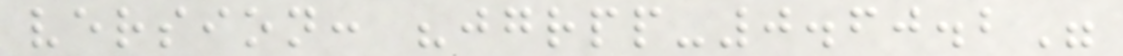version: "jgrpp-0.60.2"
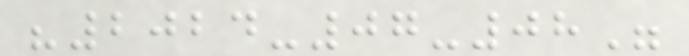"2024-07-08"
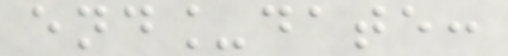end_date:
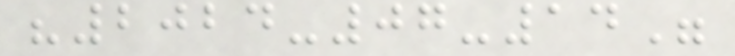"2024-07-14"
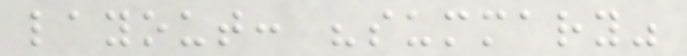layout: "summary"
